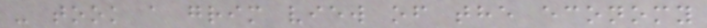- took a grim view of the economy
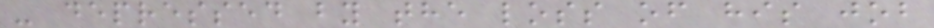- depressed by the loss of his job
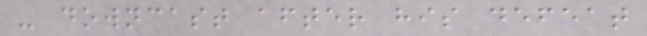- downcast after his defeat
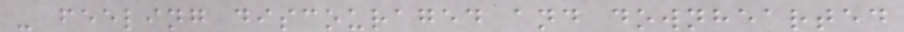- feeling discouraged and downhearted
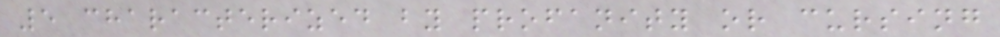5 characterized by profanity or cursing
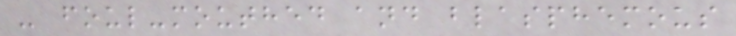- foul-mouthed and blasphemous
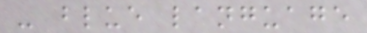- blue language
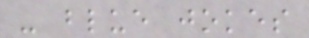- blue jokes
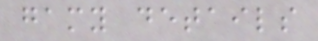gamy details
